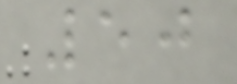50
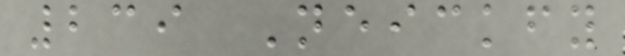239 Neickfy
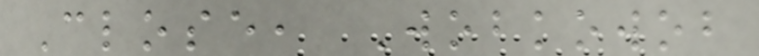Close, Wobkowob
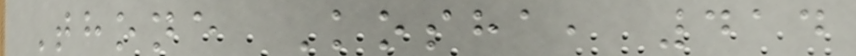Thone Kosha, 414
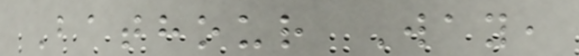Bathour Way,
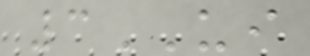3UI
